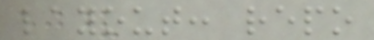layout: repo
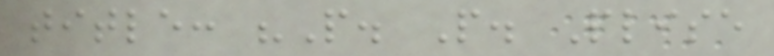title: "P. P. Plise
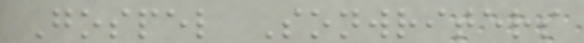Gospel Sonwriters
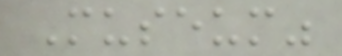Museum"
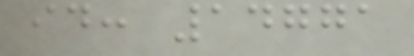id: 14771
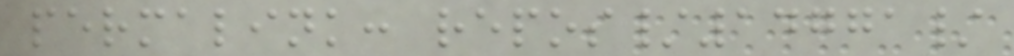permalink: repos/14771/
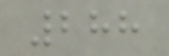288
